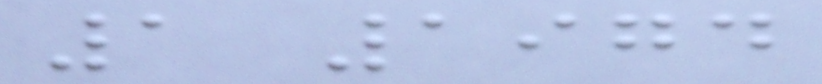1 1974
